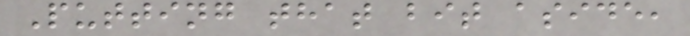Putting that bit aside,
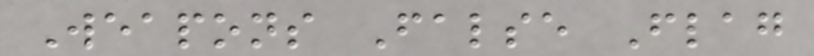Weapons False Flag
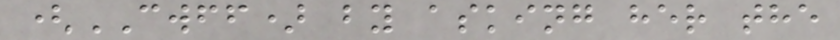(CWFF) by asking her the
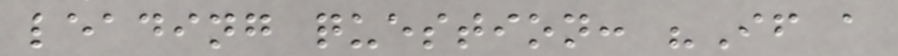leading question: "If a
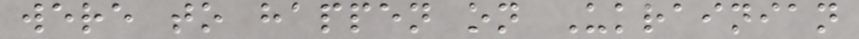were to happen on Ukrainian
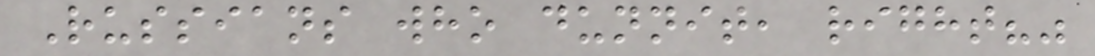Russians who dunnit, right?"
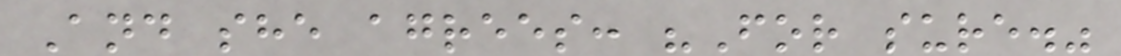And she agrees: "For sure."
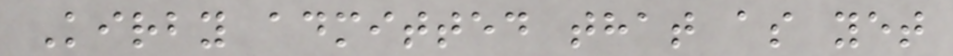Kirby admitted that as yet
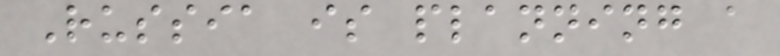Russia is planning a
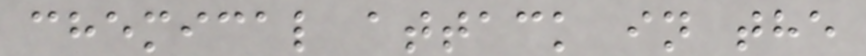chemical attack in the
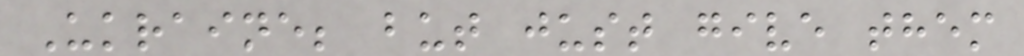Ukraine; but just give them
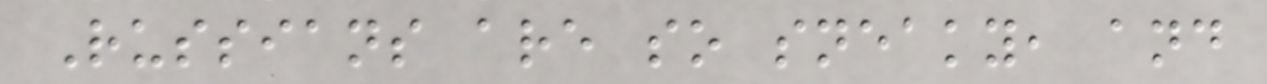Russians are so sneaky, and
